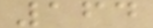164
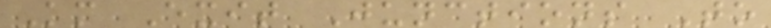Km Exit Junctions To
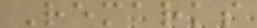Remarks
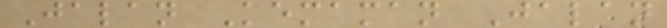Jalan Kemaman Jalan
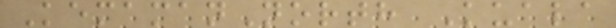KemamanNorth Kuala
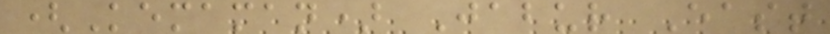(Kemaman) Jabur East
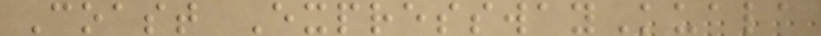Coast ExpresswayKuala
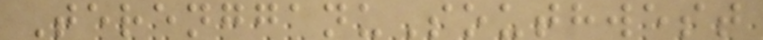TerengganuSouthwest
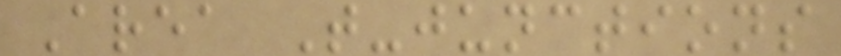Area T-junctions
